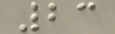23
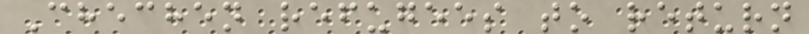Chechen refugees to return
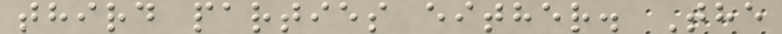third parties either. The
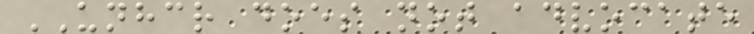UNHCR does not advocate
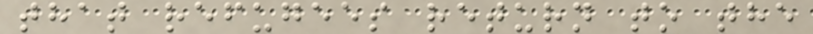that refugees return to the
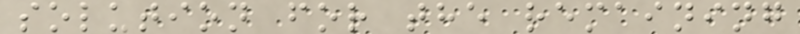solution for the remaining
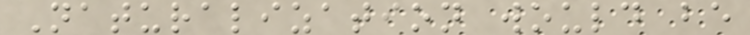Naturalization would be
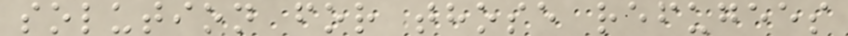solution for those refugees
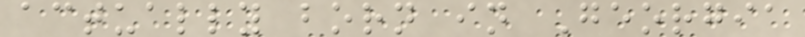actually born in Georgia
